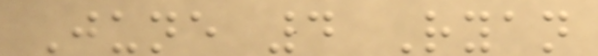June 4 Ryan
